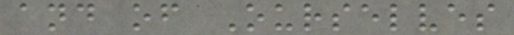and of Ourselves
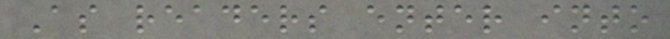As readers enter into
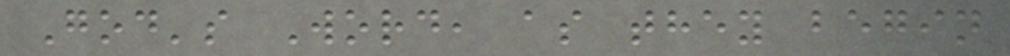God's Word, as they begin
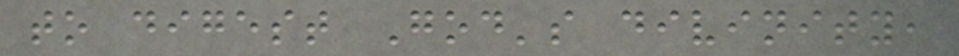to digest God's divinity,
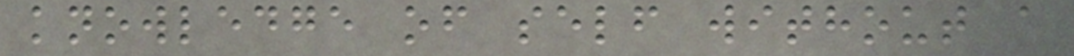knowledge of self without a
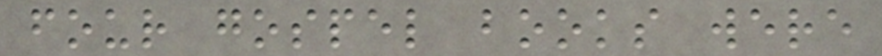four gospel books were
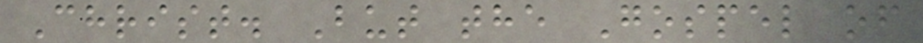Christ. But the Gospel of
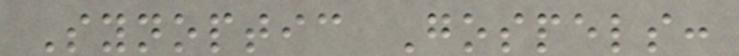Synoptic Gospels:
